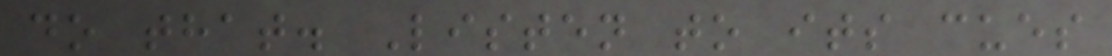do that. Listen to its cues
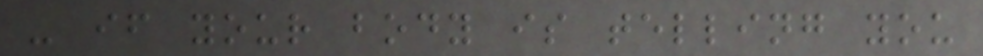- if your body is telling you
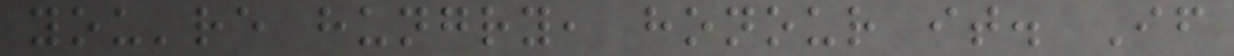you're hungry, honour it. If
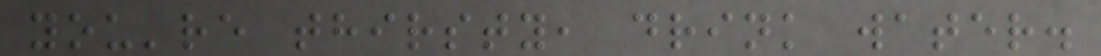you're thirsty, drink water.
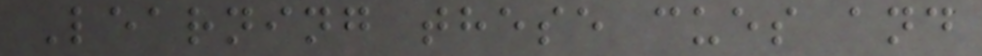Learning these cues and
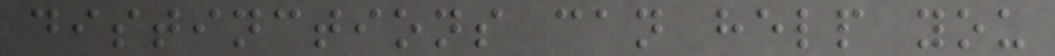distinctions can help you
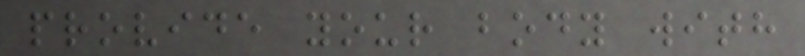provide your body with
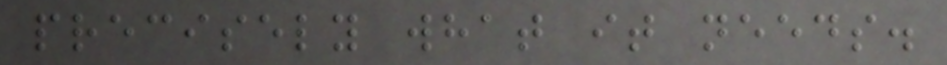precisely what it needs.
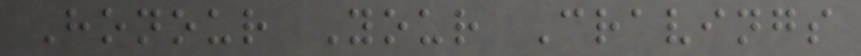Honour Your Cravings
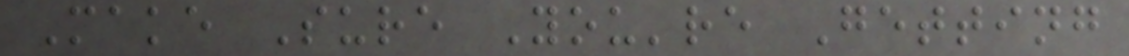Make Sure You're Getting
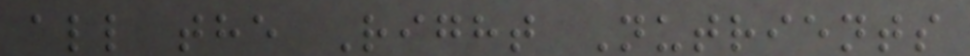all the Right Nutrients
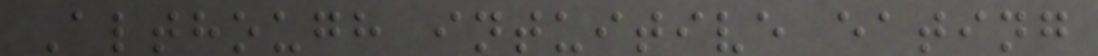Although intuitive eating
